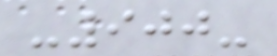-900-
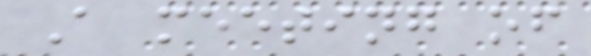A meeting of
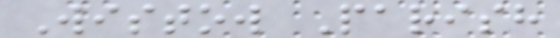Wistow Parish
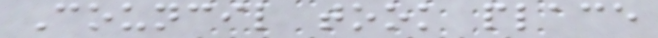Council took place
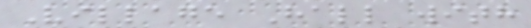Village Hall with
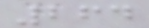264
